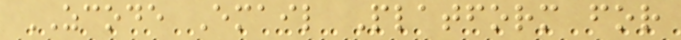ZCODE Email Platform for
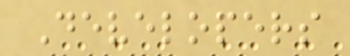Developers
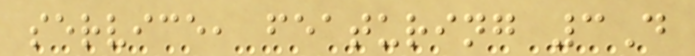service, featuring 3D
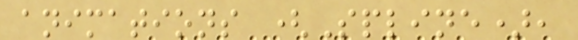animations (Spline),
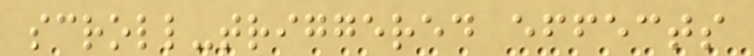scroll-triggered effects
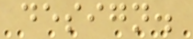design.
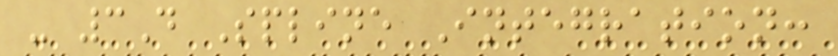- 3D Spline Integration:
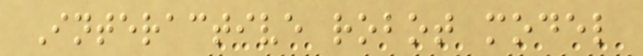Interactive robot model
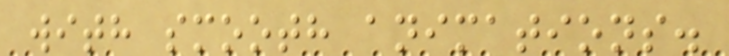with smooth animations.
